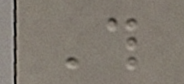This
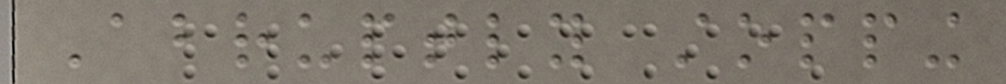Abruptly stopping
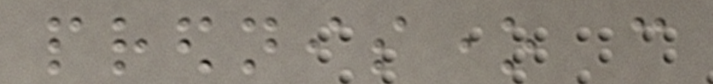prednisone can
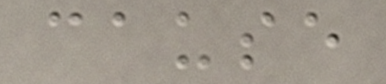cause
